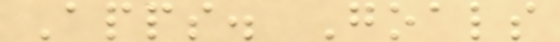Apps. Goals
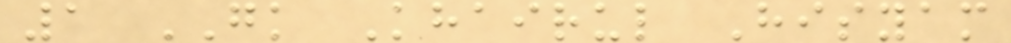1 GK Khairul Hisyam
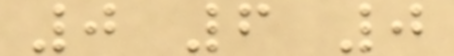0 6 0
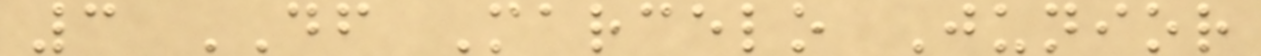3 DF Marcelo Junior
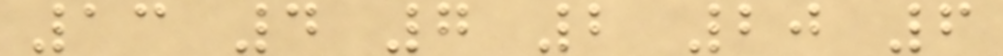13 4 7 2 20 6
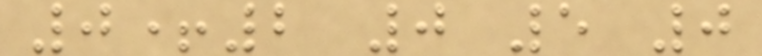0+2 0 5 0
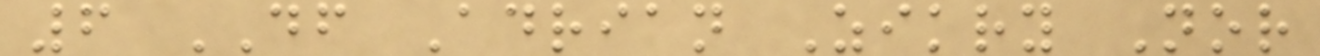6 DF Adrian Zikry Nor
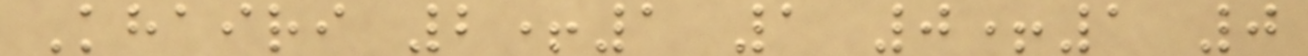Khairi 2+1 1 0+1 0
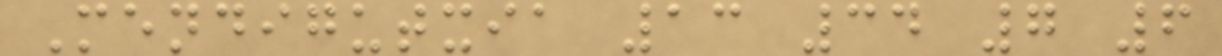Mendigutxia 13 34 7 6
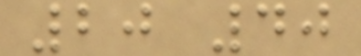20 40
